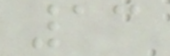13
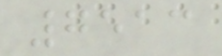7513
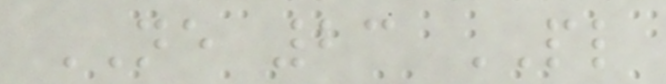NE 23 PL
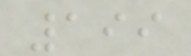199
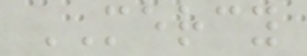MERCY
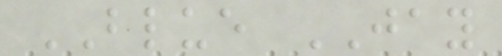BLUE JAY
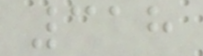318
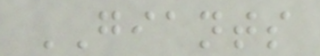GIANTS
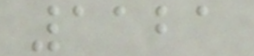1121
